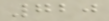720
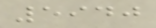5940
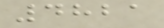4821
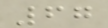67
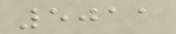5011
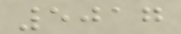5017
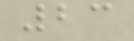23
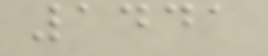1441
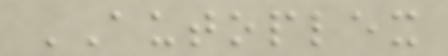AUTOPLEX
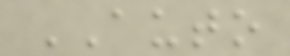AUTO
